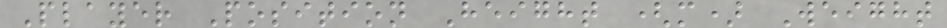Player Position Height (m) Weight
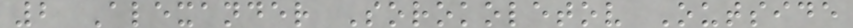2 Alexander Sorokoletov Outside
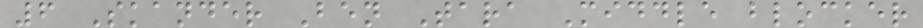6 Skander Ben Tara Middle blocker
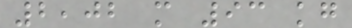2,02 m 93 kg
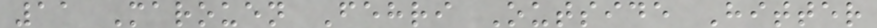11 Marouen Fehri Outside Hitter
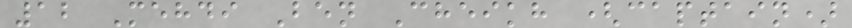12 Mehdi Ben Cheikh (captain)
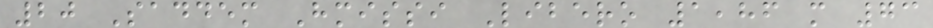20 Saddem Hmissi Libero 1,86 m 73
